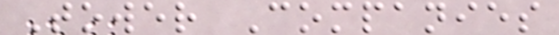Tower Companies
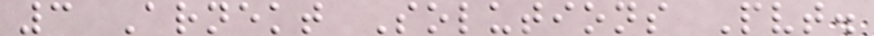3 Arnekt Solutions Pvt.
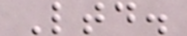Ltd.
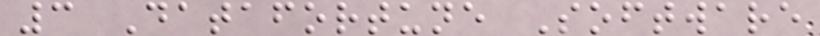3 Datafortune Software
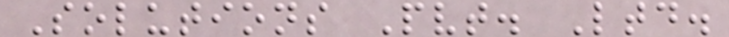Solutions Pvt. Ltd.
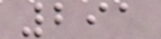291
